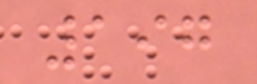197
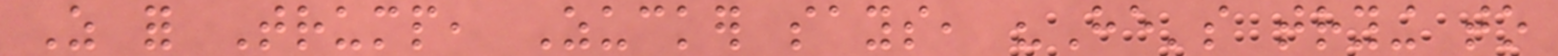As for Trump, Zucker says, "He's trying to
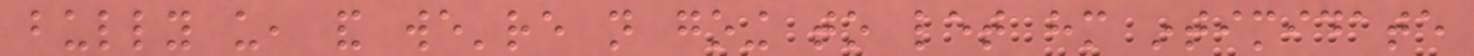bully us, and we're not going to let him intimidate
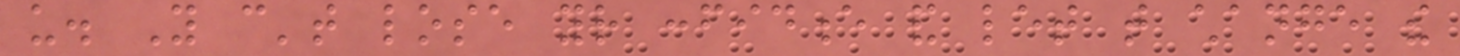us. You can't lose your confidence and let that change the
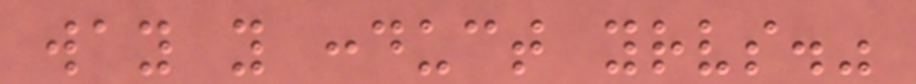way you conduct yourselves."
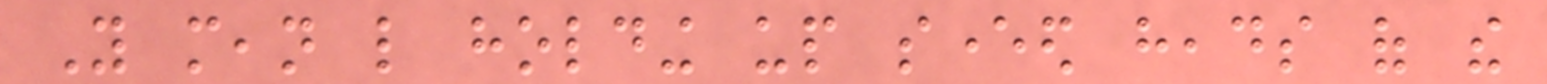You mean like holding up severed heads of the
